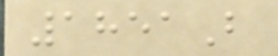1851B
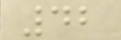42
